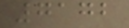7172
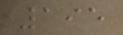195
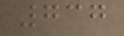737
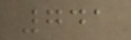741
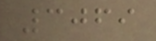3069
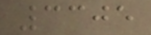3305
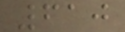610
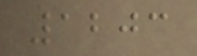1203
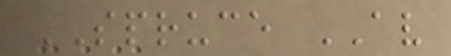SPRUCE AV
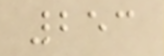253
